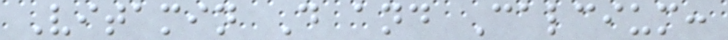Vitamin D and Calcium:
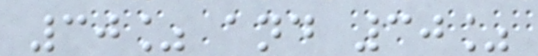30% and 30%
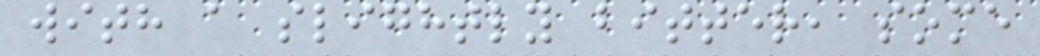with a slightly bitter, some
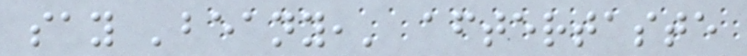say 'beany,' aftertaste
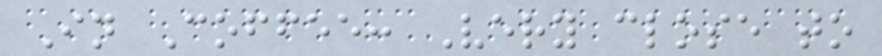In Coffee: Very close to
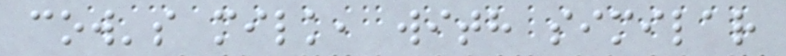cow's milk, with similar
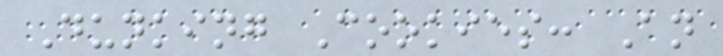Dunking Cookies: An
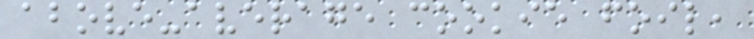above-average cookie foil,
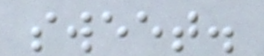sweet.
